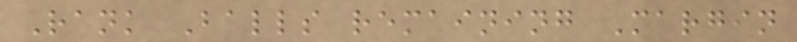Rank Balls remaining Margin
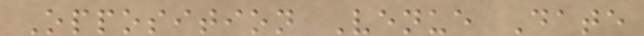Opposition Venue Date
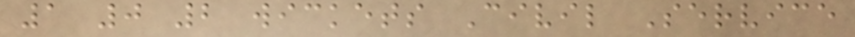1 0 2 wickets Civil Service
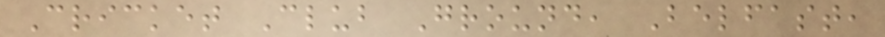Cricket Club Ground, Belfast,
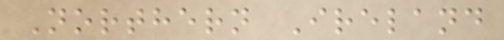Northern Ireland
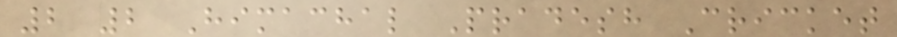2 2 Himachal Pradesh Cricket
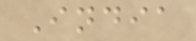India
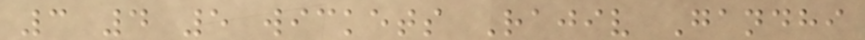3 4 5 wickets Rajiv Gandhi
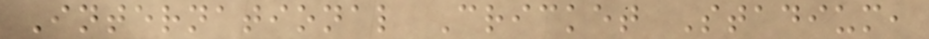International Cricket Stadium,
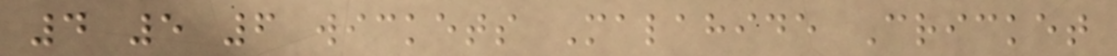4 5 6 wickets Malahide Cricket
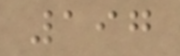197
